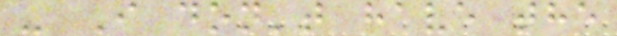- I don't have the
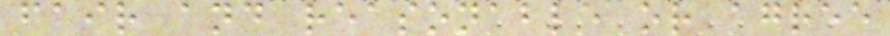fair and reasonable or agree
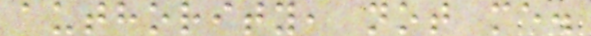authority, not me.
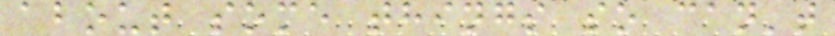about some things so can't
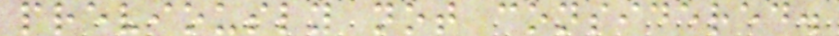previously not considered.
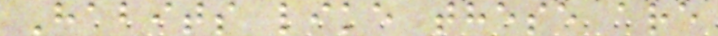Habits like these are
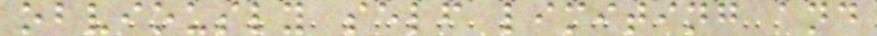obviously self limiting and
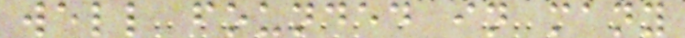well founded in many
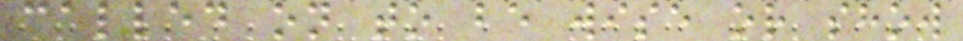called on to be wise or show
